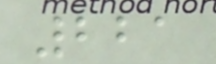221
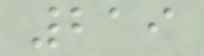219
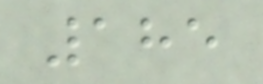185
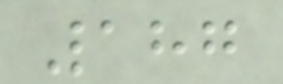187
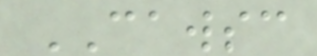CAWSC
